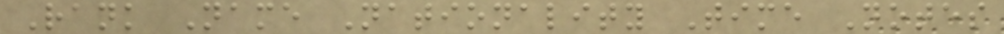Rank Name Nationality Time Notes
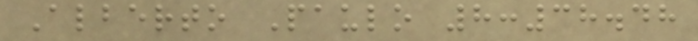Alberto Paulo 8:38.48
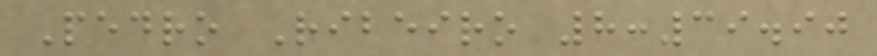Pedro Ribeiro 8:39.90
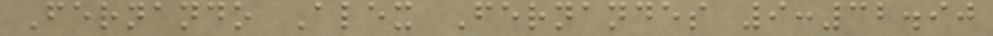Fernando Alex Fernandes 9:32.90
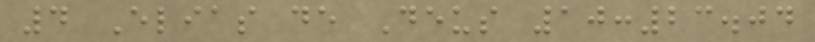4 Elias de Deus 10:23.04
